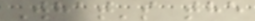What's the
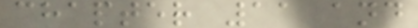chapter 11 and
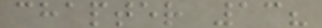chapter 13?
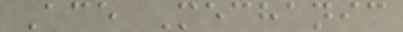Ace Mechanic
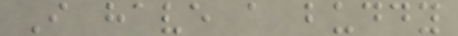I have a buddy
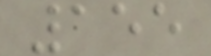155
